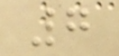7
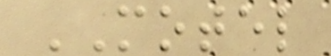MOTEL
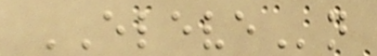ELEVEn
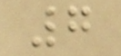7
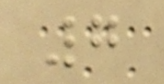7
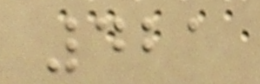421
